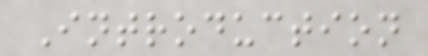Introduction
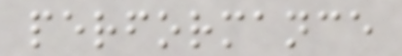performance
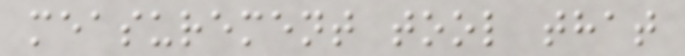measurement tool that
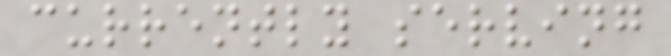currently serving
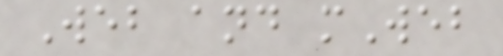Web and mWeb
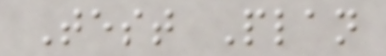Test Plan
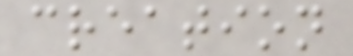creation
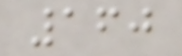160
